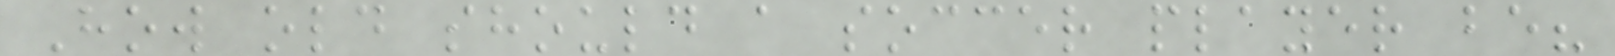How old should a soccer player be?
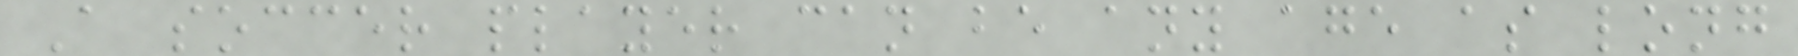A soccer player can be any age as long
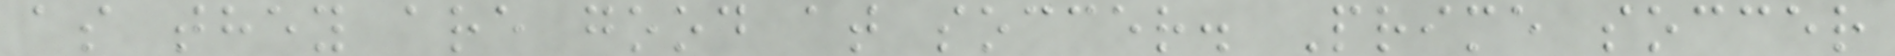as they are good at soccer. Prime soccer
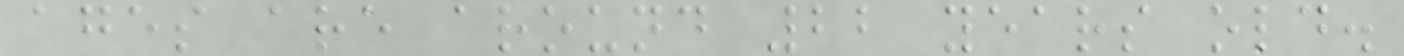ages are around 22 years old.
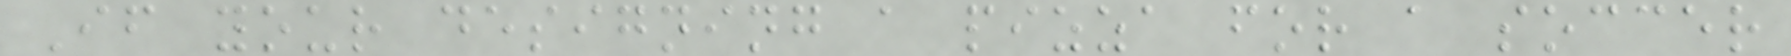If your designing a pizza for a soccer
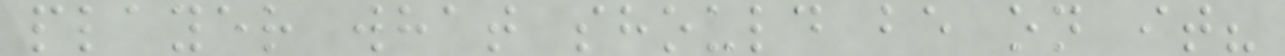player what should be on it?
